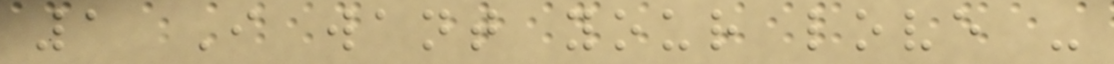1 I want your love -
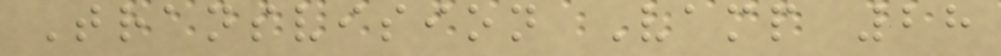Transvision Vamp 28
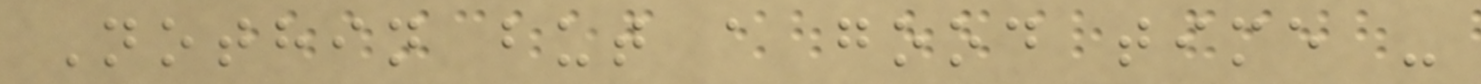Nothin but a good time -
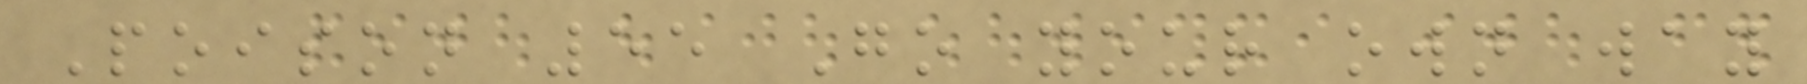Poison 55 Go your own way
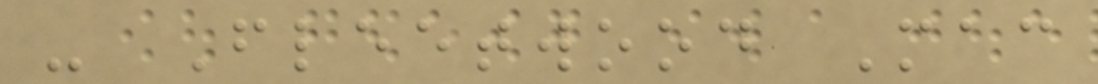- Fleetwood Mac
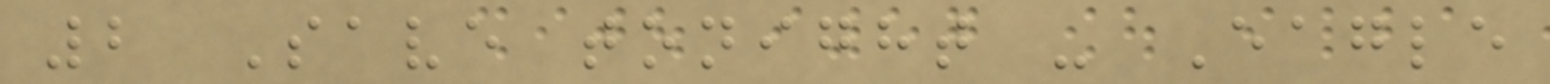2 Save tonight - Eagle
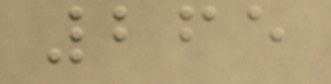265
